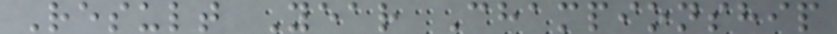Result Year Championship
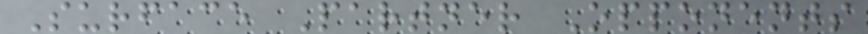Surface Partner Opponents
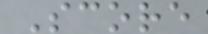Score
